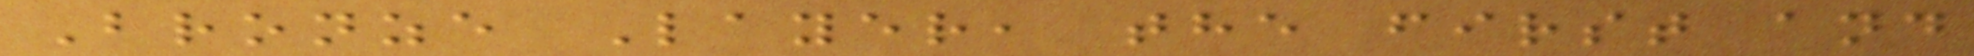Bronze Layer, the first and
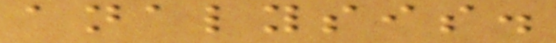analysis.
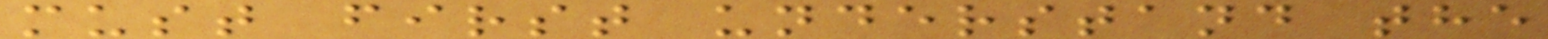must first understand the
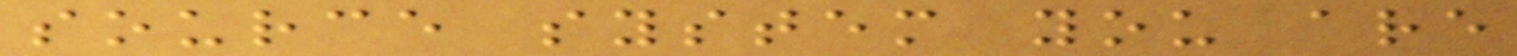source system you are
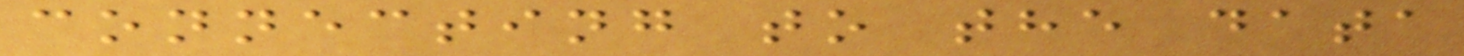connecting to the data
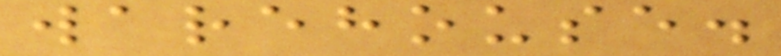warehouse.
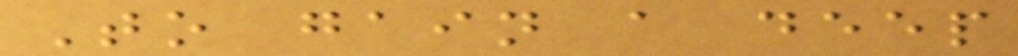To gain a deep
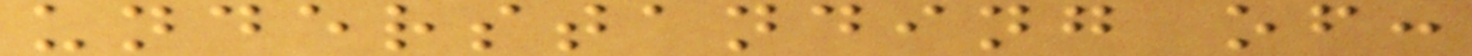understanding of:
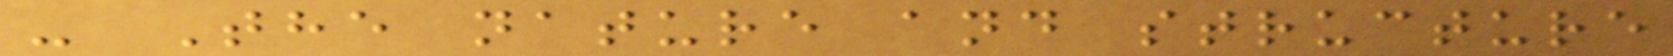- The nature and structure
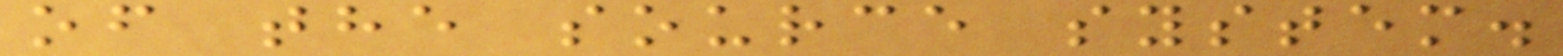of the source system.
